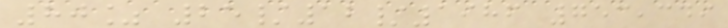80% 25/12/1986 753,349
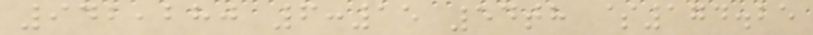942,280 6:15 54th $174.25
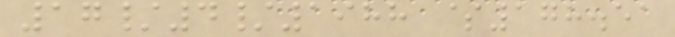17/4/1988 $178.51
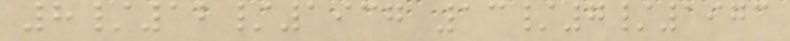8/12/1937 13/7/1973
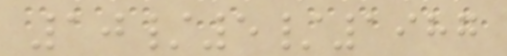10/5/1987
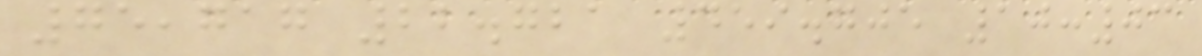75,717 22.721 459.705 10:03
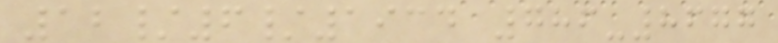12/6/1934 786-8677
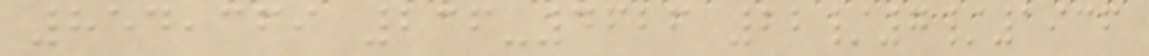854,369 236-4626 22/7/1936
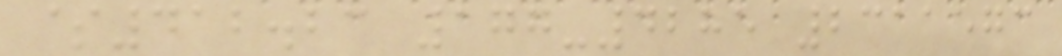$412.23 177-4285 2311573
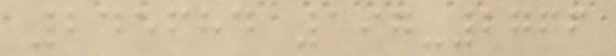245684 197-2766
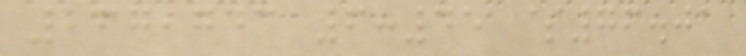267,743 6:45 $76.01
